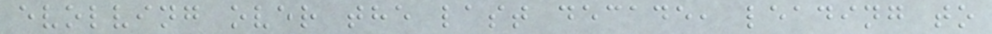evolving over the last decade, leading to
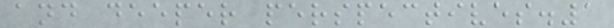and deeper perspectives.1
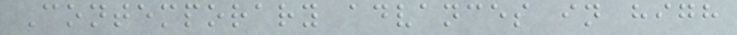Contemporary advances in high
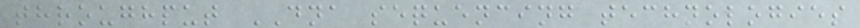throughput DNA sequencing technologies
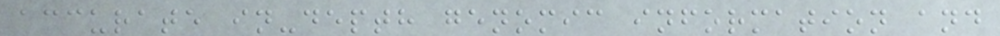accurate in-depth genomic information and
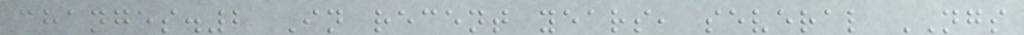changes.2 In recent years, several NGS
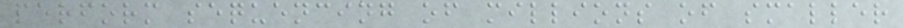perform sequencing of millions of smaller
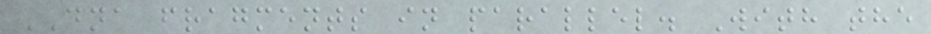DNA fragments in parallel. With the
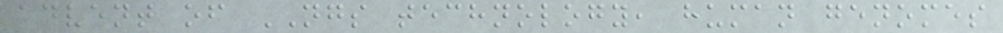advent of NGS technology, human genomes
